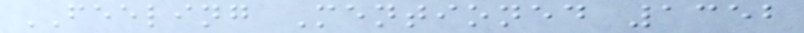FEELING Mentioned 1352
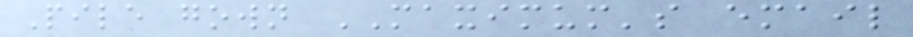Pile gown MAXIMUM's email
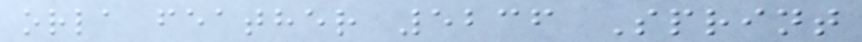orla feather 5236 Sprint
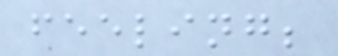feeling;
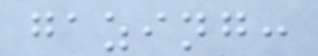gazing:
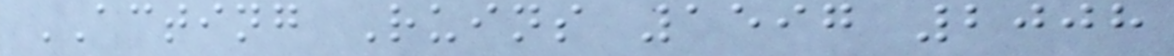ACTING Ruins 1597 2008
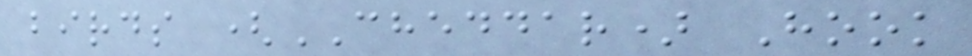birds (CHEDDAR) Hook
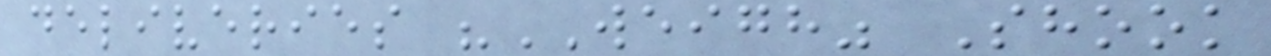deliveries "WEIGH" Shook
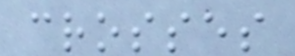crosses
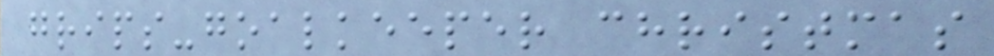grips-goalkeeper christmas
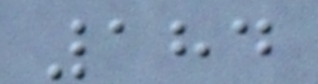184
